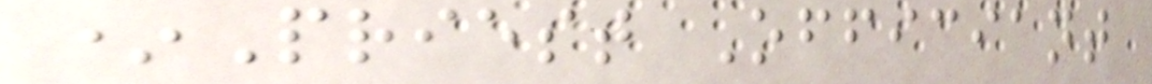*Priest Officiant
